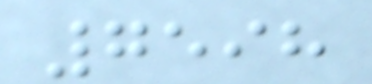7598
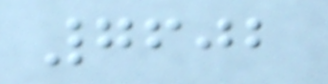7602
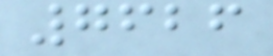7626
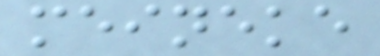meineke
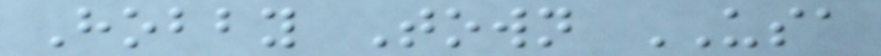Hobby Town USA
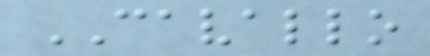CAVALLO
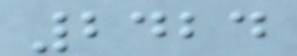2424
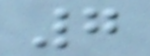7
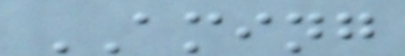AMING
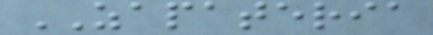ZAPATERIA
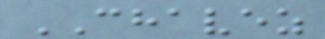CHAVEZ
